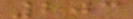203
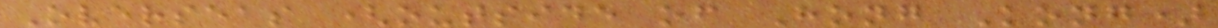Overseas (outside of Hong Kong)
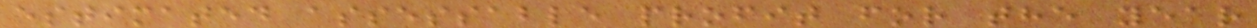estimated assessable profit for the year
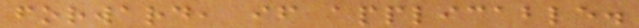forward, if applicable.
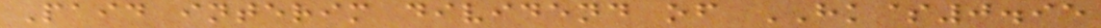Paid interim dividend of HK$0.95
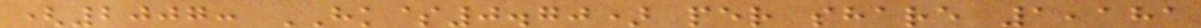(2007: HK$0.70) per share 1,181
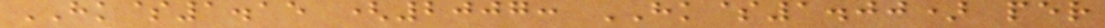HK$1.15 (2007: HK$1.00) per
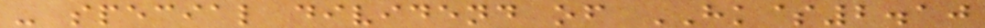- special dividend of HK$2.10
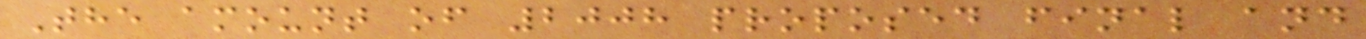The amount of 2008 proposed final and
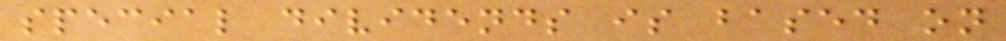special dividends is based on
